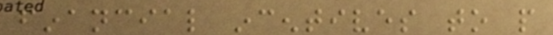financial incentives to people
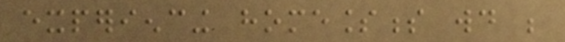experiencing homelessness would be
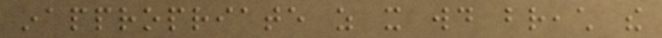inappropriate as it would breach the
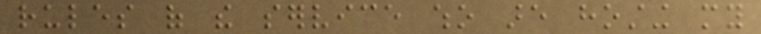rules of the service who are hosting my
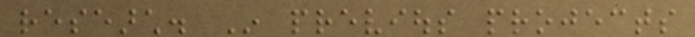research. In previous projects
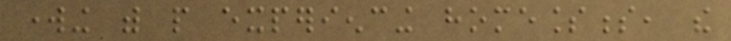working with people experiencing homelessness, the
